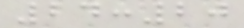24:20
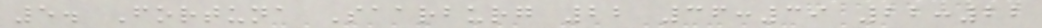5. Fortuna Saarburg 22 36:39 22:22
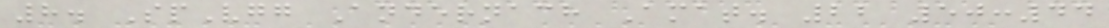8. SpVgg Andernach Amat. 22 50:44
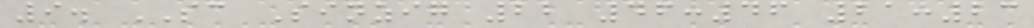9. SC Sinzig 22 46:46 21:23
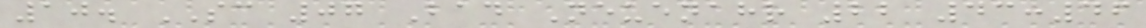10. SC 07 Bad Neuenahr 22 43:46
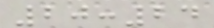20:24
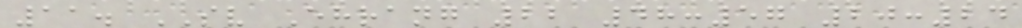11. SV Ehrang 22 48:57 20:24
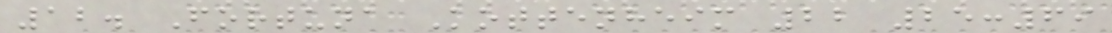12. Fortuna Kottenheim 22 25:69
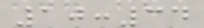10:34
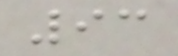93
